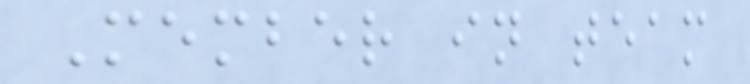Member in team
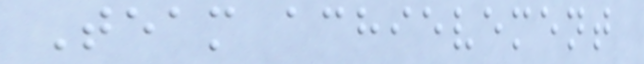Team achievement
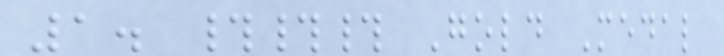1. ### Gold Medal
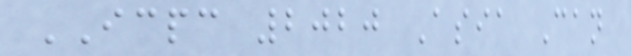ICPC 2020 Asia Can
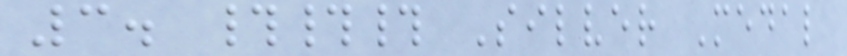3. ### Silver Medal
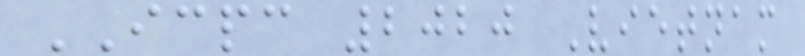ICPC 2020 Vietnam
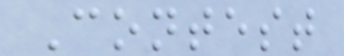Contest
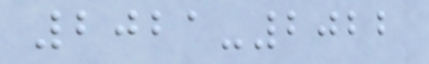2021-2022
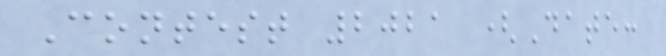Contest 2021 (Date:
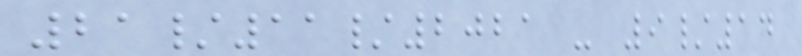21/11/2021 - 9/14
